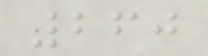260
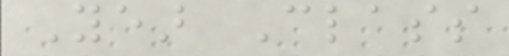Year Class
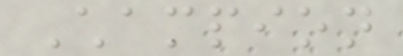Champion
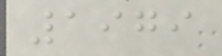1979
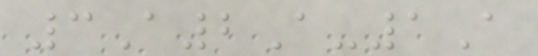3A2A-1A
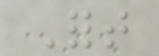Fort
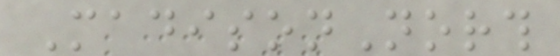MadisonNorth
